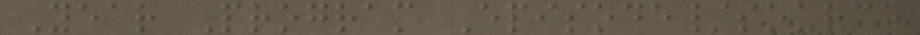Year Program Episode/source
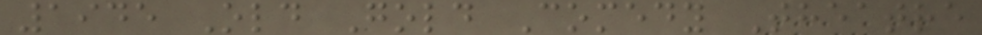1945 Old Gold Comedy Theatre
